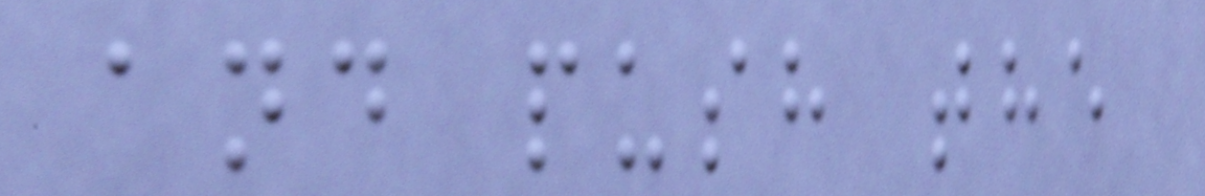and push the
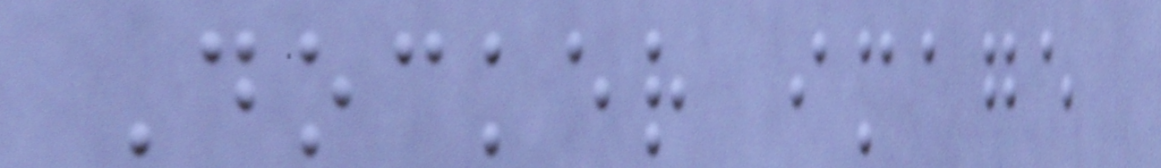Docker image
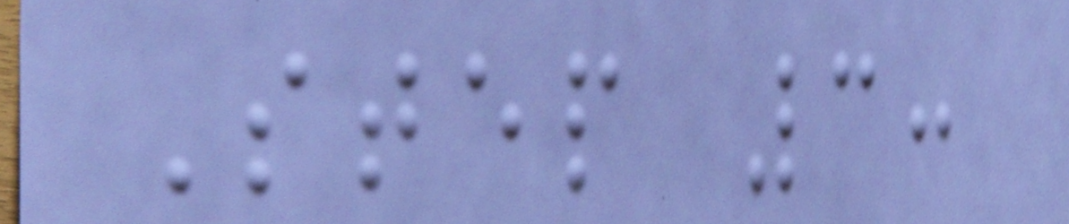Step 3:
